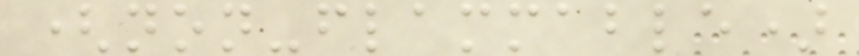(non-flammable)
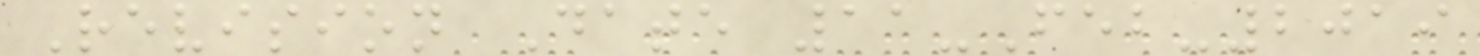Revision Date 11-Feb-2019
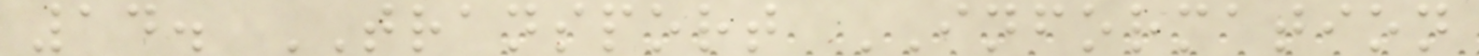14. TRANSPORT INFORMATION
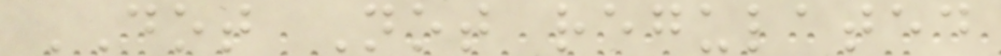DOT Not regulated
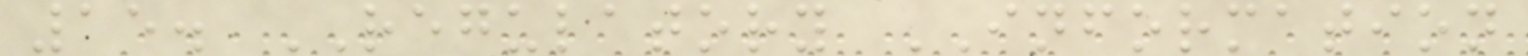15. REGULATORY INFORMATION
